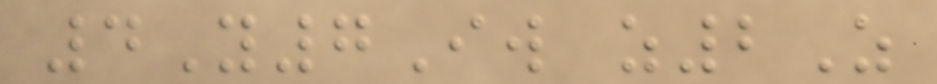4Y7Iw z2Z
